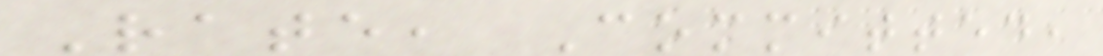Rate, Committed,
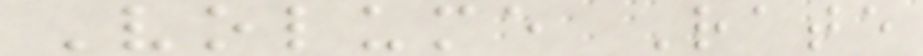Volume Rate
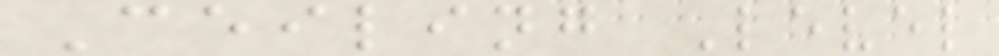Ceiling Level
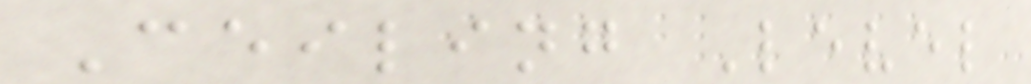Ceiling Level
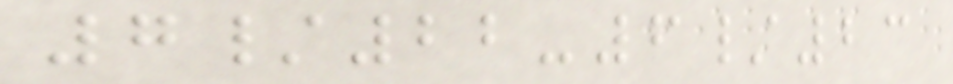7/22-6/23
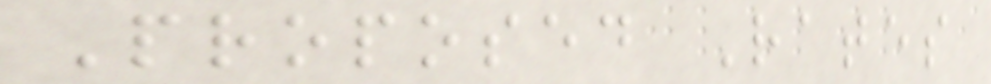Proposed Rates
